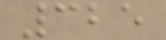325
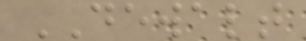DEWALT
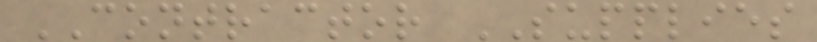CONTRACTOR SUPPLIES
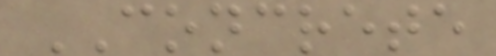CONCRETE
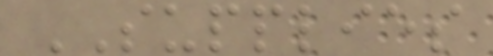SUPPLIES
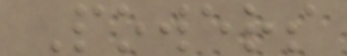Powers
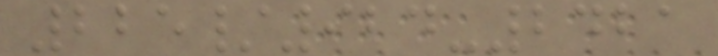225/924-2421
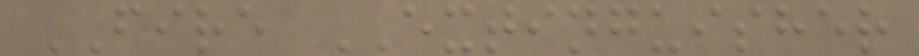FIRE EXTINGUISHER
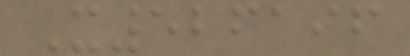X526196
